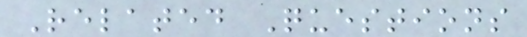Related Questions
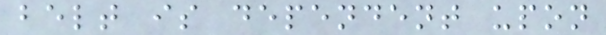belt is dependent upon
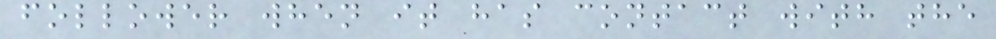follower when it has contact with the
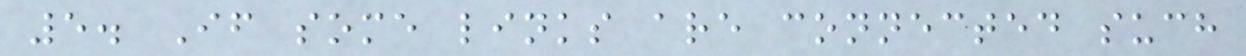5. If some links are connected such
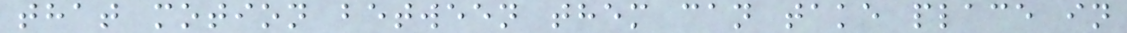that motion between them can take place in
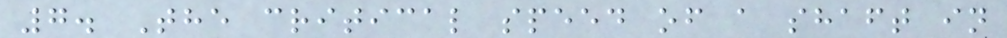7. The critical speed of a shaft in
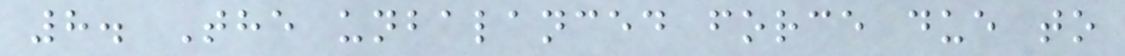8. The unbalanced force due to
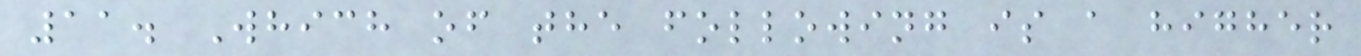11. Which of the following is a higher
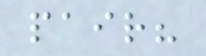pair?
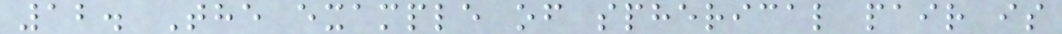12. The example of spherical pair is
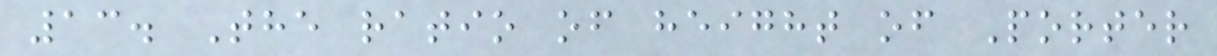13. The ratio of height of Porter
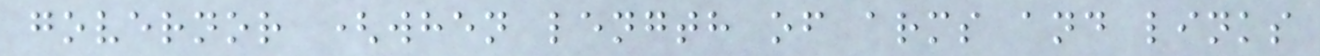governor (when length of arms and links
